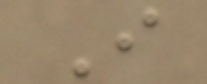I
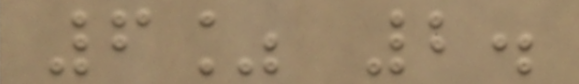6% 2.
